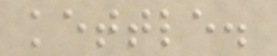kettle.
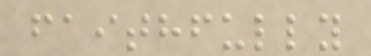faithfully
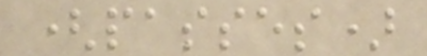(passes)
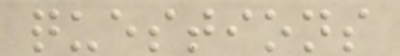questions
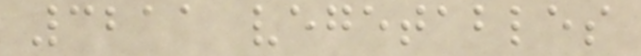3211 vegetables
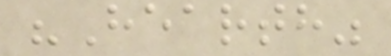"Hearth"
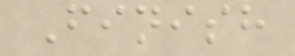Finish
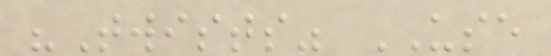"Twists" USE
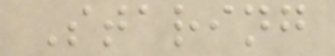Staring
